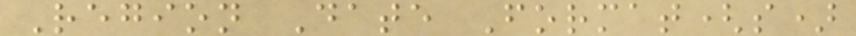Region Date Format(s)
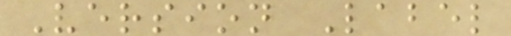Version Label
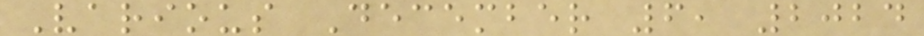Various December 6, 2024
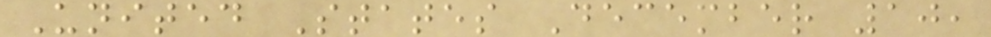United States December 10,
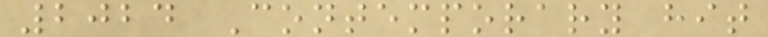2024 Contemporary hit
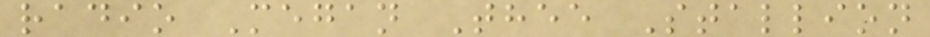radio Megan Thee Stallion
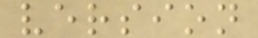version
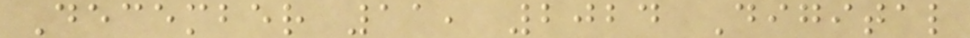December 11, 2024 Digital
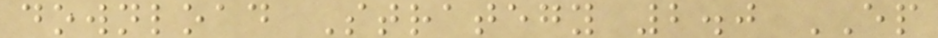download Strategy 2.0 EP
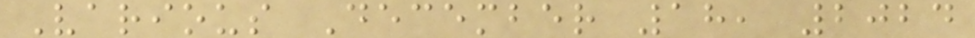Various December 18, 2024
